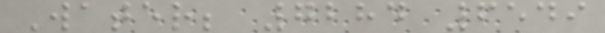Water; 7284 6549
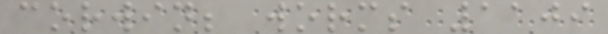corwin; worms 1109
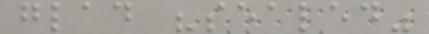glad "sealed"
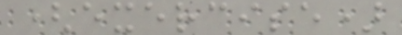(exercise)
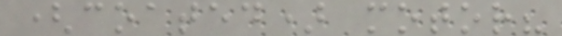(coated) motor?
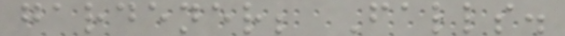gardener; Falls.
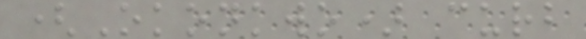(Okonkwo) curb
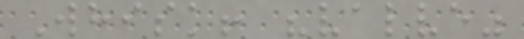Whisk! "valve"
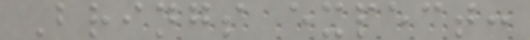Brings expect:
